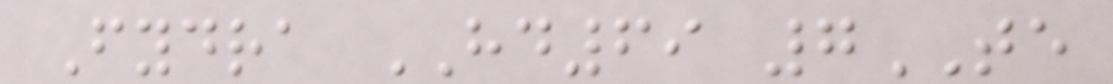Fydra HD69 7TE
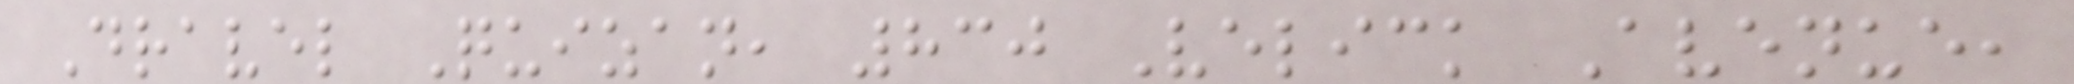Dravel Quizan, 830 Velick Avenue,
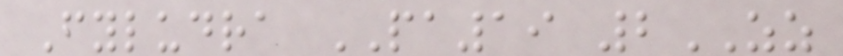Fyludra PA19 2ZZ
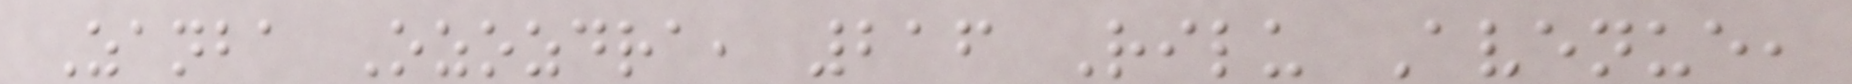Zanba Ozozdra, 216 Rilu Avenue,
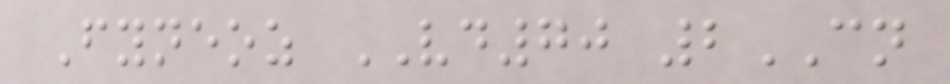Fyneoz VD70 2CN
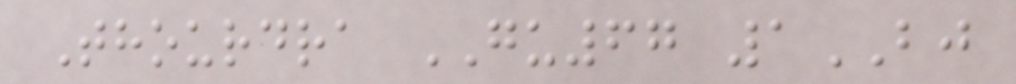Thourdra GU67 1BJ
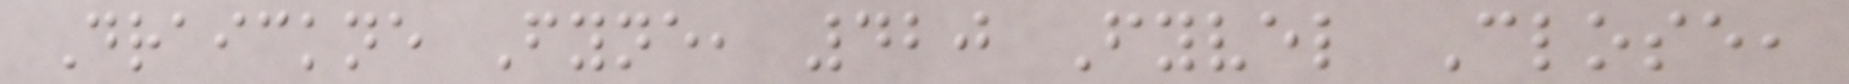Draickne Fyne, 420 Fyvel Close,
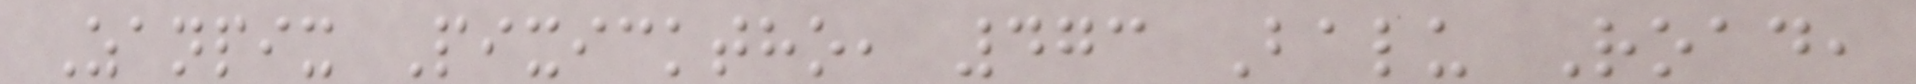Zanpix Pixicktho, 473 Balu Road,
